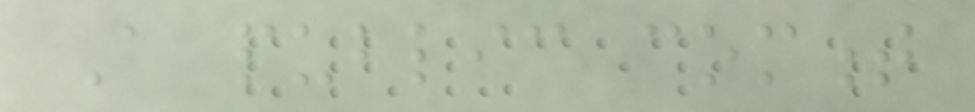A public comment
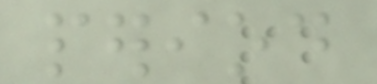period
